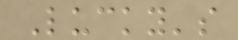Lucky's
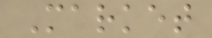Market
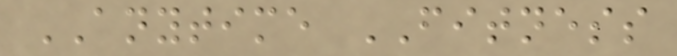ANYTIME FITNESS
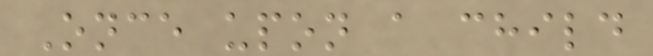Once upon a child
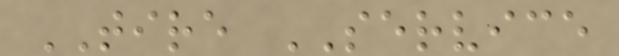TIRE SERVICE
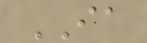IA
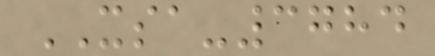XSA-3784
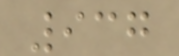937
